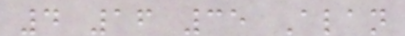4 16 35 Alan
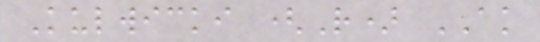Kulwicki (R) AK
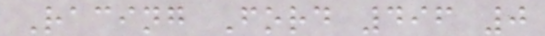Racing Ford 496 0
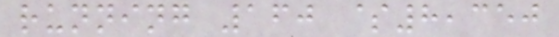running 160 $8,350
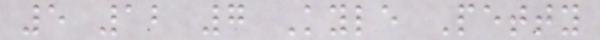5 12 7 Kyle Petty
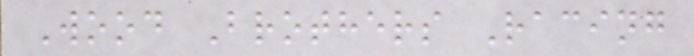Wood Brothers Racing
